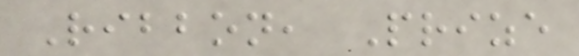Ribbon, Prize
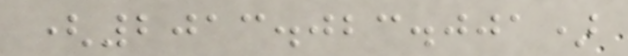(2013.023.001)
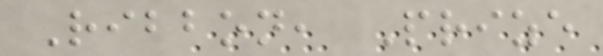Ribbon, Prize
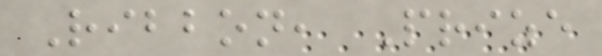Ribbon, Prize
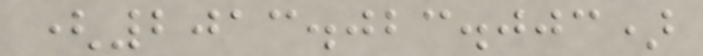(2013.023.003)
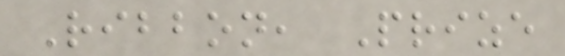Ribbon, Prize
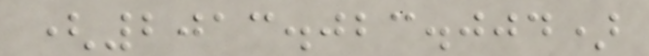(2013.023.004)
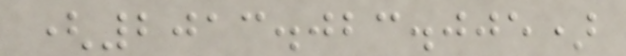(2013.023.005)
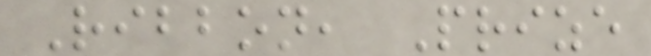Ribbon, Prize
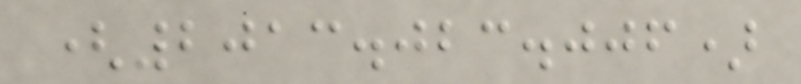(2013.023.006)
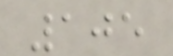105
